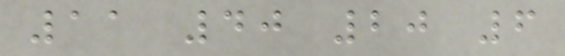11 40 20 6
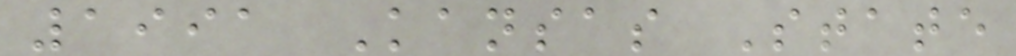1991 Kansas State
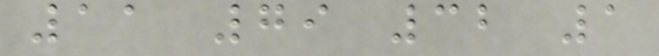11 79 32 1
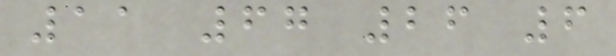11 67 26 6
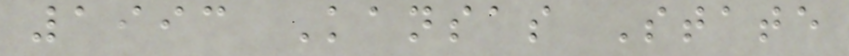1993 Kansas State
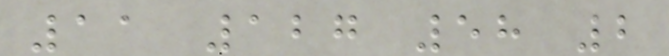11 127 58 2
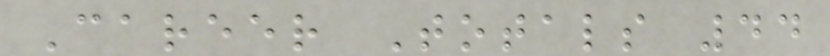Career Totals 44
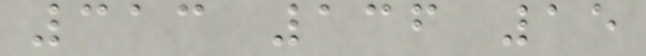313 136 15
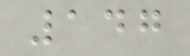147
